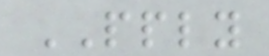PPLY
